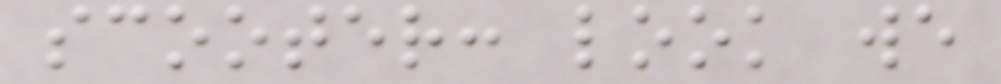scooter: look we
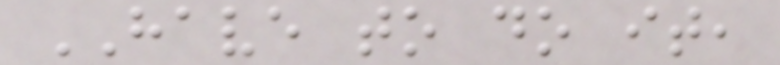HAVE to do it,
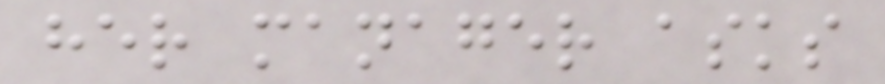her manager asks
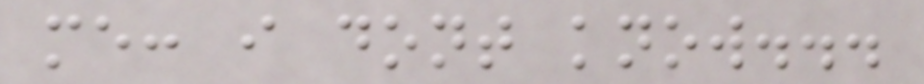me: i dont know...
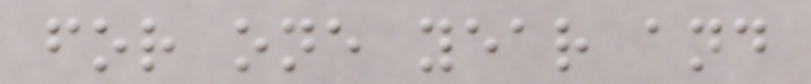for one year and
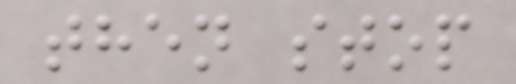then stop
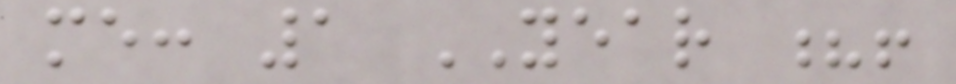me: 1 YEAR ?!
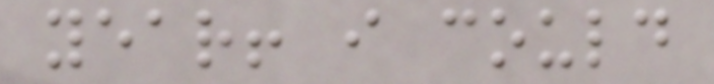year! i could
